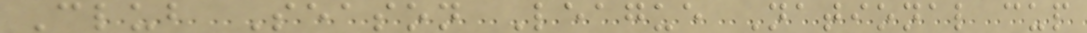Club Season League National cup
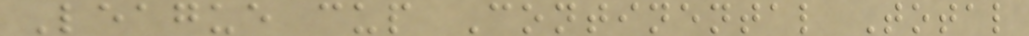League cup Continental Total
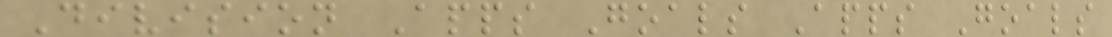Division Apps Goals Apps Goals
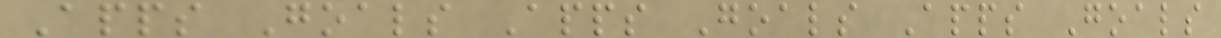Apps Goals Apps Goals Apps Goals
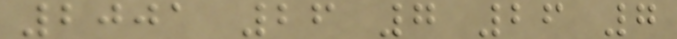2001 26 7 26 7
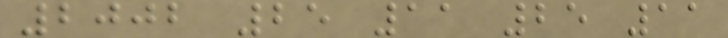2002 25 11 25 11
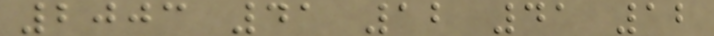2003 41 12 41 12
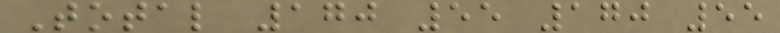Total 170 55 170 55
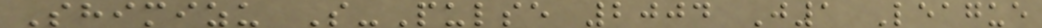Shimizu S-Pulse 2004 J1 League
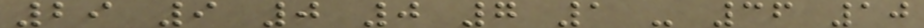29 9 0 0 7 1 - 36 10
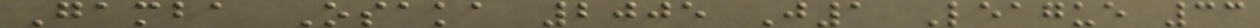Gamba Osaka 2005 J1 League 33
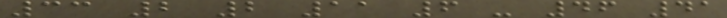33 2 2 11 6 - 46 41
